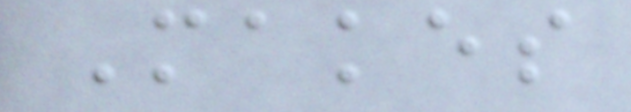Makes
